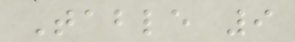Table 9
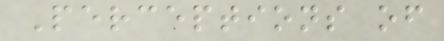Perceptions of
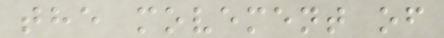the movement of
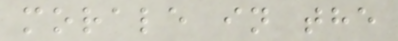morale in the
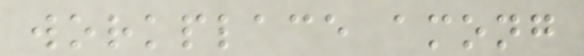workplace among
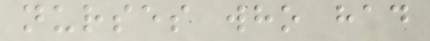nurses who had
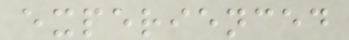experienced
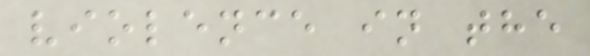violence in the
